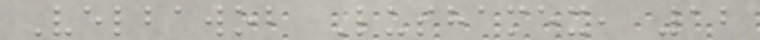Velbawob Lushamex, 12
